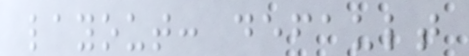layout: default
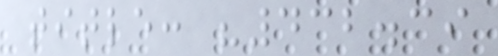title: "432.39
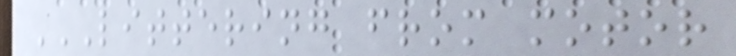LITTERING FROM MOTOR
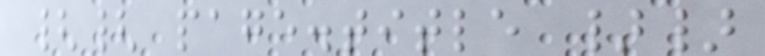{{ page.title }}
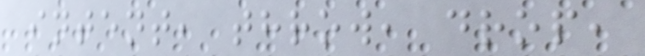intent, throw, drop,
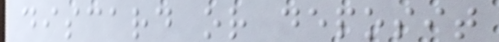discard or deposit
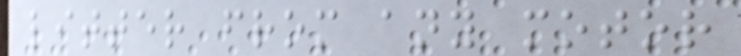litter from any motor
